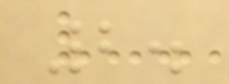2.
